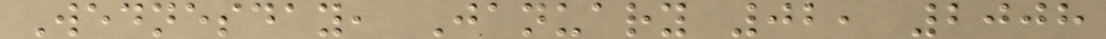Wednesday, January 02, 2008
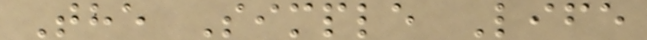The Simple Life
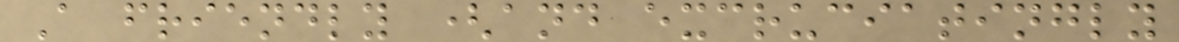A friendly (and excruciatingly
